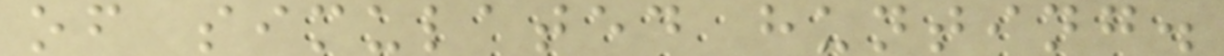of simulated hunting.
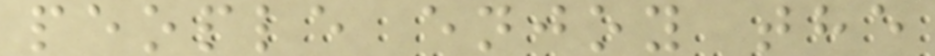people enjoy the
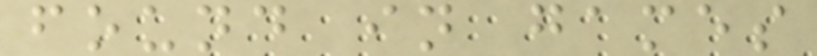found in games
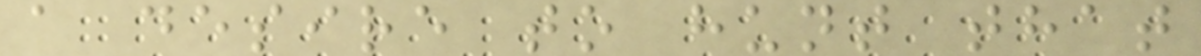a desire to hunt that
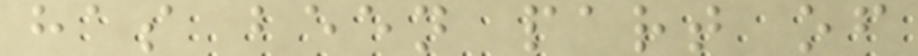has been part of
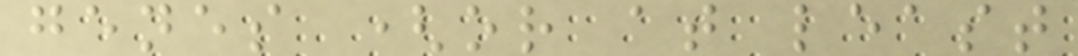genes (or at least
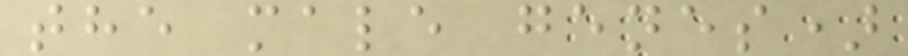the male genes)
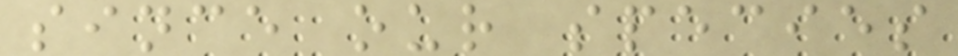since our species
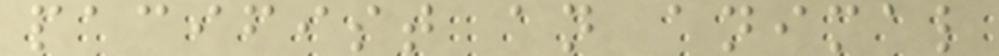pacifist an animal
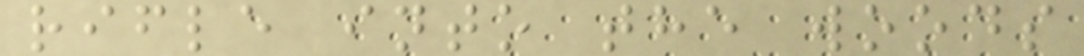rifle into the woods
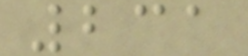231
